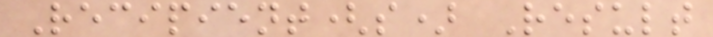Recipient(s) Result
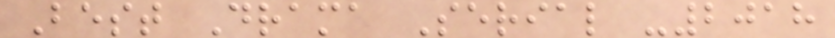Best Drama Serial -2018
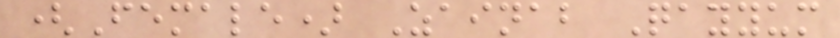(Female) Zainab Qayyum
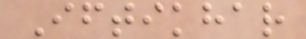Iftikhar
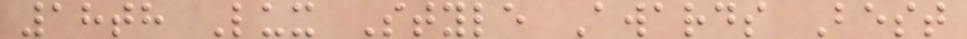18th Lux Style Awards Best
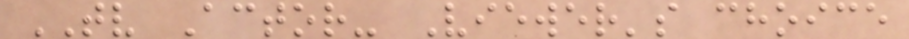TV Actor- Viewer's choice
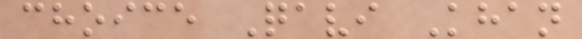choice Qavi Khan
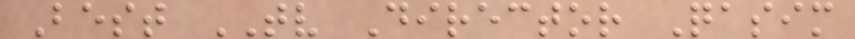Best TV Director Qasim
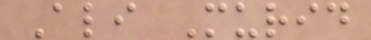Ali Murid
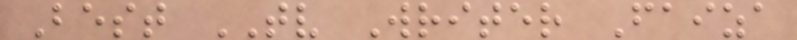Best TV Writer Faiza
